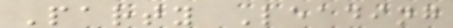Party Leading
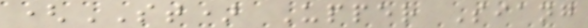(ST) Upper Siang
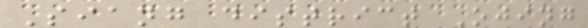Siang district Ojing
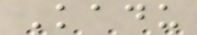Kadu
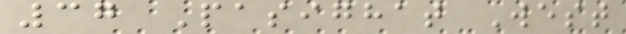37 Pasighat West
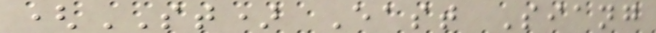(ST) East Siang
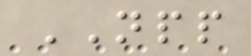NPP
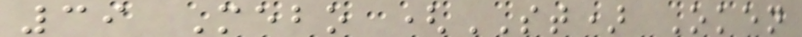39 Mebo (ST) Oken
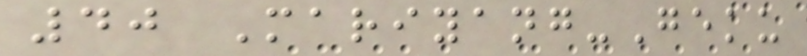40 Mariyang-Geku
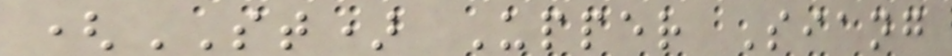(ST) Upper Siang
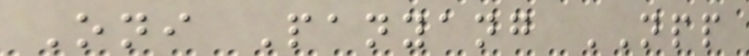Oni Panyang NPP
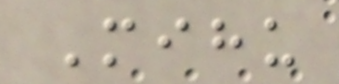Mihu
